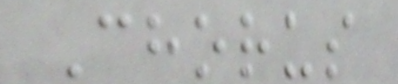Chorus
